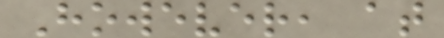However, at
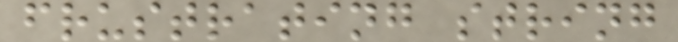frustrating string
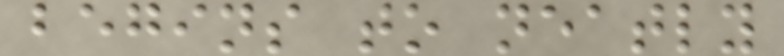begins to neatly
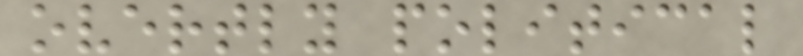overtly political
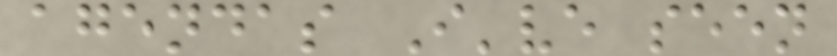agendas I've seen
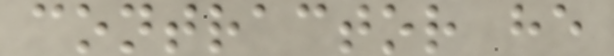contractor he
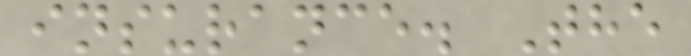insurance. The
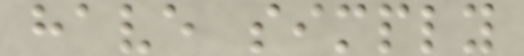have simply
